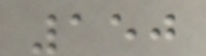150
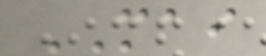MAI
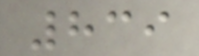839
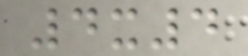4x4
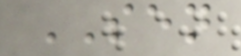SEN
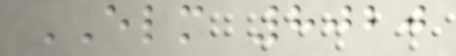ELM 8020
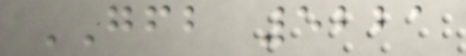GFB 5221
